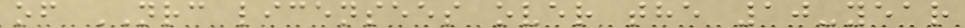of NRC licensees over the 10-year
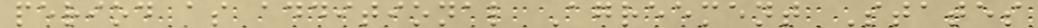period as additional Agreement States
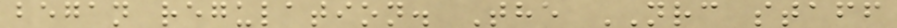began regulation. The NRC staff
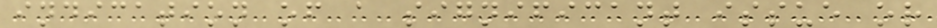indication of a significant issue or
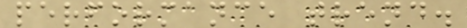performance trend.
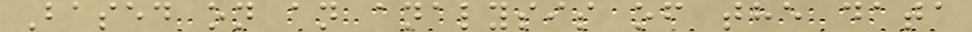Based on an analysis of the data
